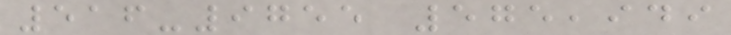516-9755 575,949
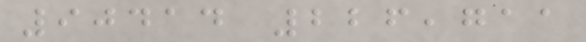90414 226,711
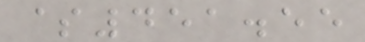$451.55
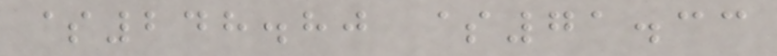$248.80 $71.33
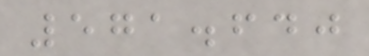571.640
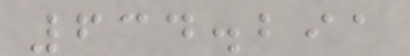634.291
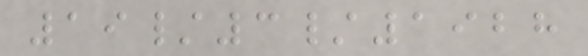19/3/1928
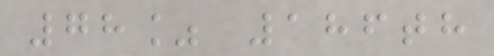78% 186th
